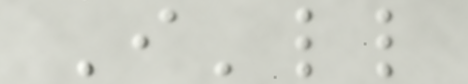I'll
